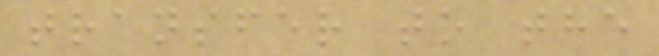transfer to the
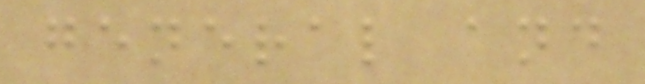general and
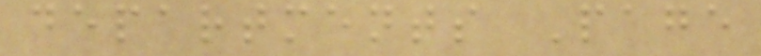departments Page
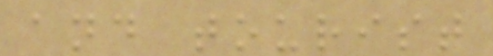and tourist
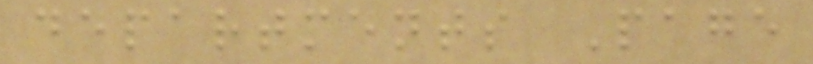departments Page
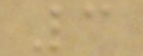3
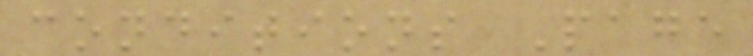conditions Page
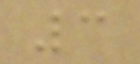3
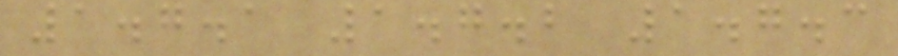1.7.1 1.7.2 1.7.3
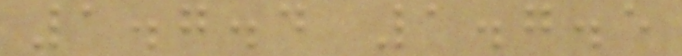1.7.4 1.7.5
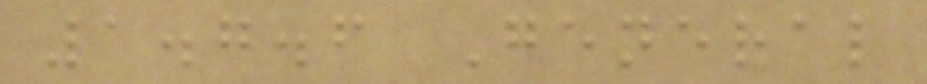1.7.6 General
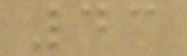43
